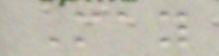May
